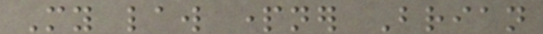My law partner Brian
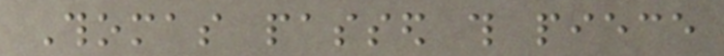Thomas passed this piece
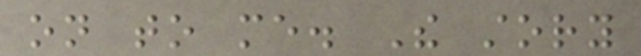on to me. The story
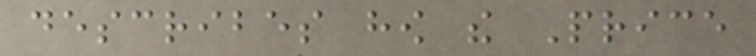describes how the Price
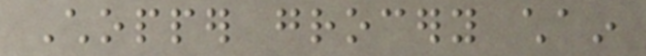Chopper grocery chain
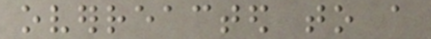overreacted to a
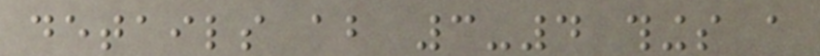details about 3-4 things a
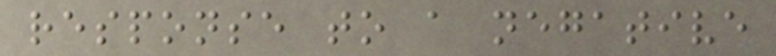response to a negative
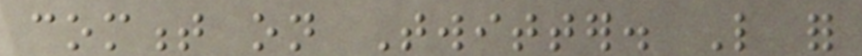comment on Twitter. Like for
